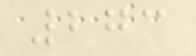273
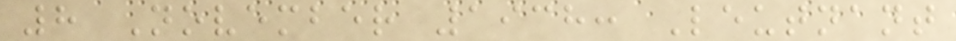8 November 1938: Leutnant
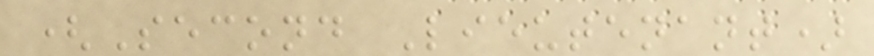(Second Lieutenant)
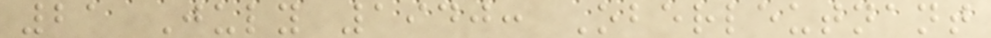21 July 1940: Oberleutnant
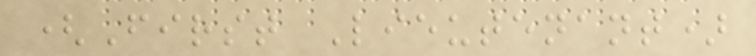(First Lieutenant)
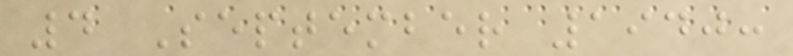4 September 1940:
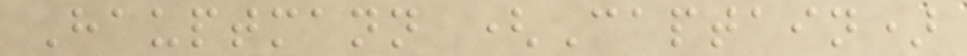Hauptmann (Captain)
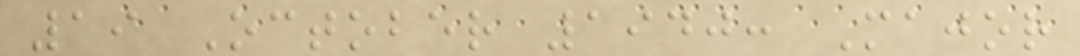19 October 1940: Major
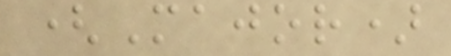(Major)
